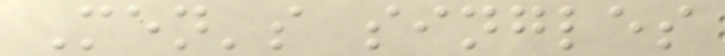Men's singles
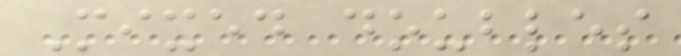Mixed doubles
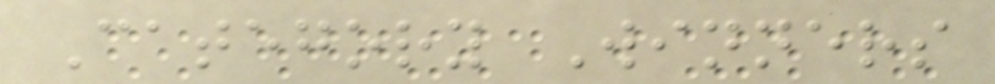Category Winners
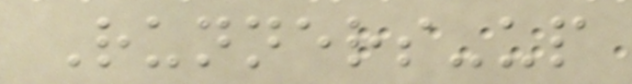Runners-up
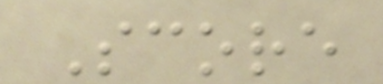Score
